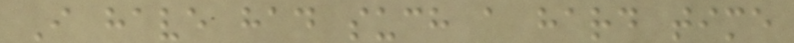I have had such a hard time
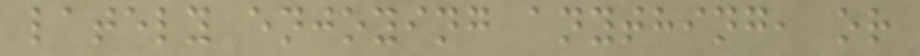lately enjoying anything, or
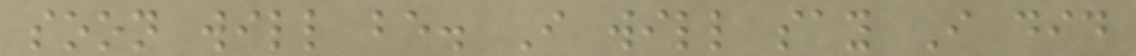soon will be. I will say I did
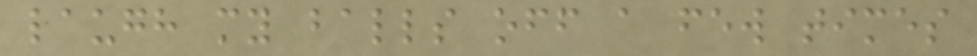laugh my balls off a few times
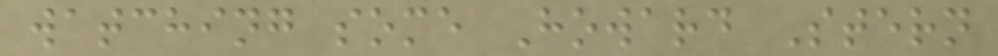watching some Howard Stern
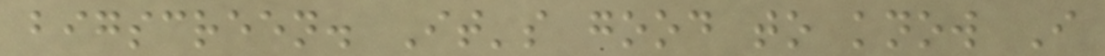bigscreen. It's good to know I
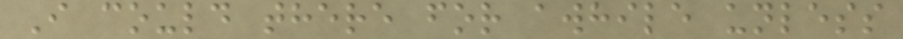I could there for awhile unless
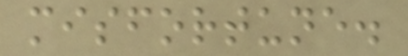misfortune.
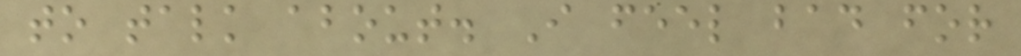to talk about. I feel bad for
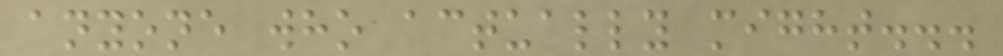anyone who actually might...
